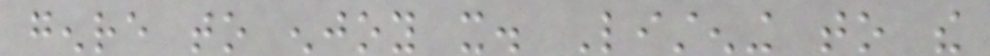genre to enjoy it. Listening to the
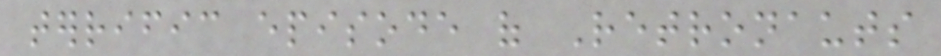terrific episode of Retronauts
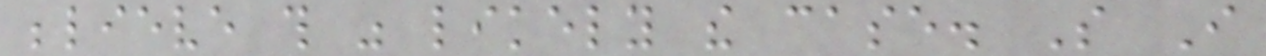believe this was likely the case. So I
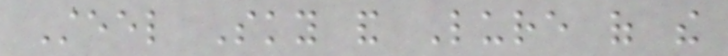Steel Sky and Lure of the
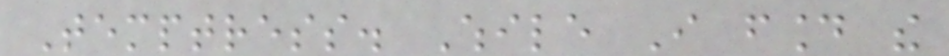Temptress. While I found the
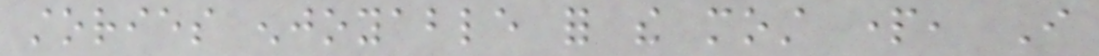stories enjoyable for the most part, I
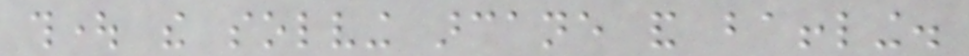thought the solving arcane and baffling.
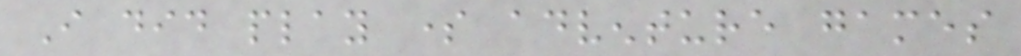I did play some adventure games
